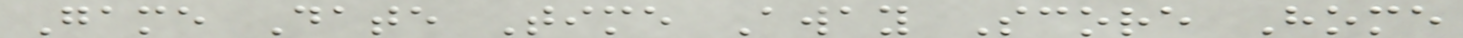Game Date Time Away Score Home
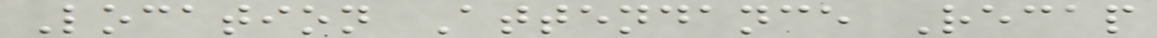Location Attendance Recap
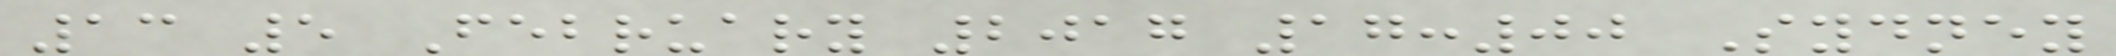13 5 February 2017 17:00 Sydney
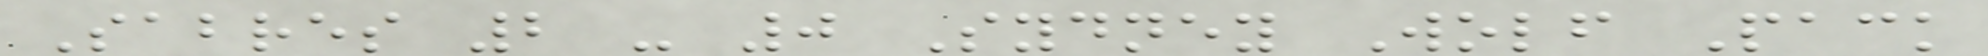Sabres 2 - 0 Sydney Wolf Pack
